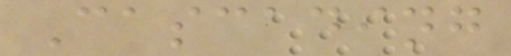Cascading
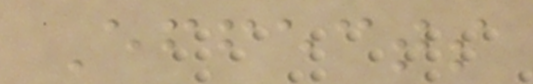Effects
